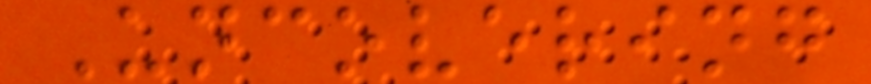Uncovering
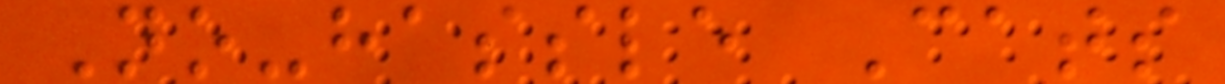No-hassle Cats
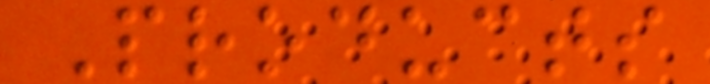Products
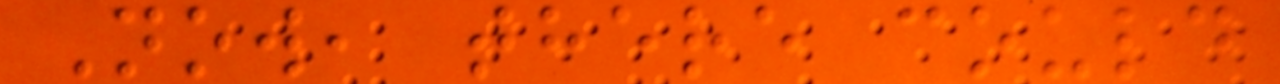Now, there could
